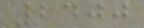2400
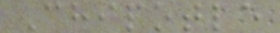Chipotle
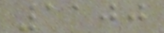1100
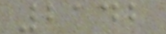2142
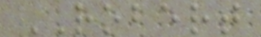ROBERT
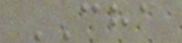CHA
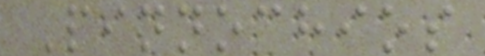Pinnochios
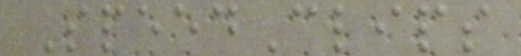SpeedClips
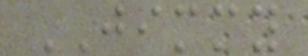JIMMY
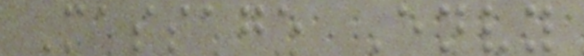Massage Envy
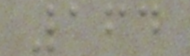164
